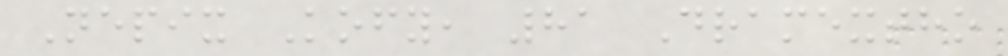Nepix Kofy, 81 Dramextho
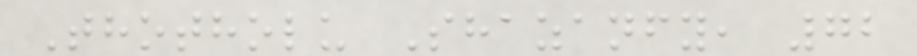Thotholu Shazanfy, 72
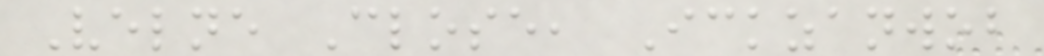Velne Close, Ickzanwob
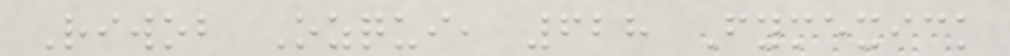Riwob Ozqui, 628 Fymexick
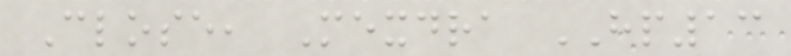Close, Mexdra HP13
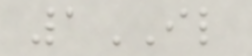1IL
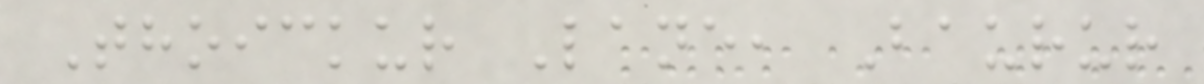Thoickur Lane, Baurur
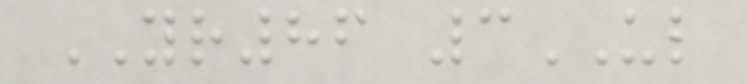YR86 3UL
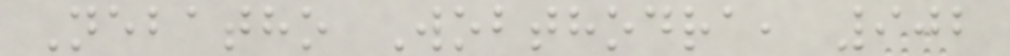Nebatho Wobthodra, 902
